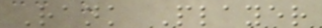Rank Player
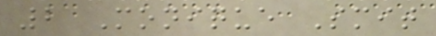2 Monique Smit
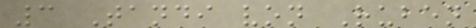3 Tandi von Ruben
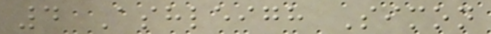4 Ashleigh Simon
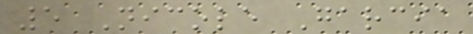5 Nicole Garcia
